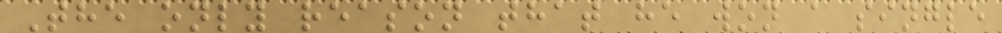The only reason that he won a single
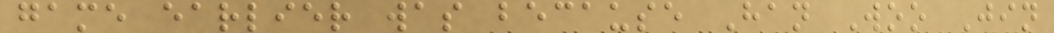game earlier was because Han Woo Jin
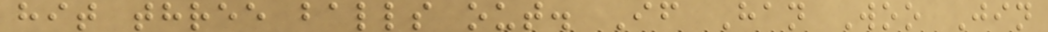hit three balls out. If Han Woo Jin
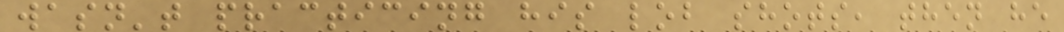wasn't practicing his lob shots, then he
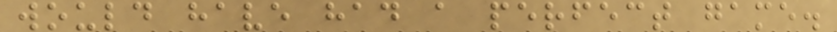would have had a perfect game.
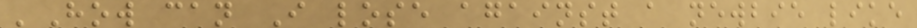'How can I lose against a newbie like
